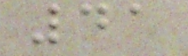41
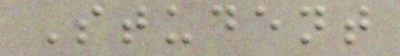Student
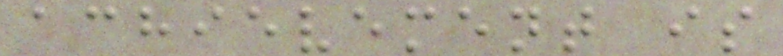achievement is
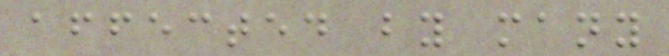affected by many
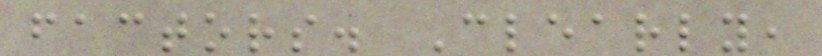factors. Clearly,
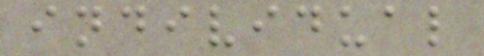individual
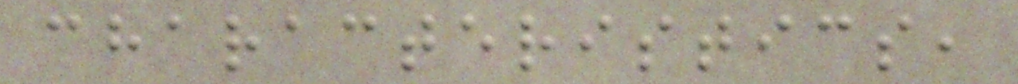characteristics,
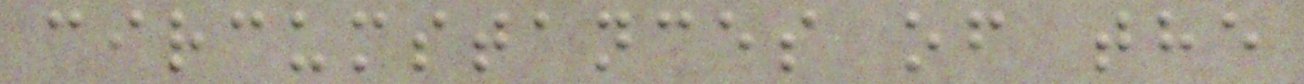circumstances of the
